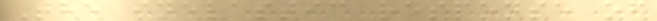The inelastic response of
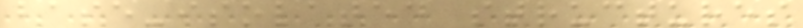base-isolated structures
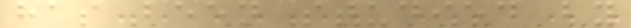has been studied by
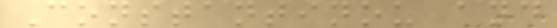Constantinou and
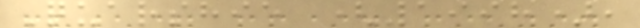Quarshie (1998),
